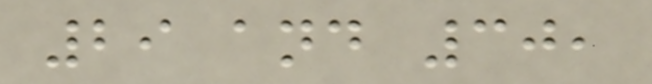29 and 30,
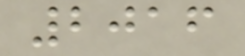2016
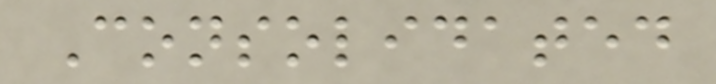Consolidated
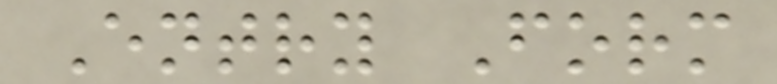Entry Form
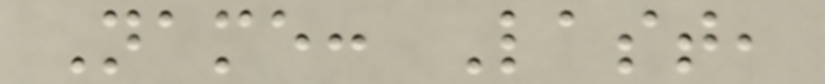Name: Last,
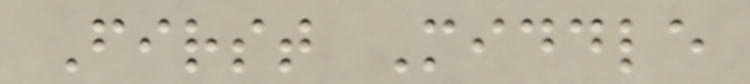First Middle
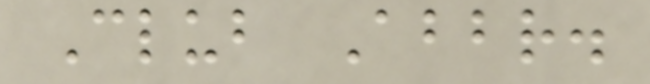Club Abbr.
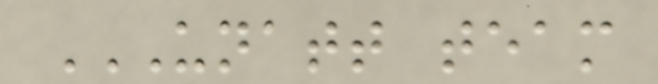UNATT TEAM
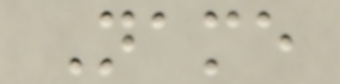Name
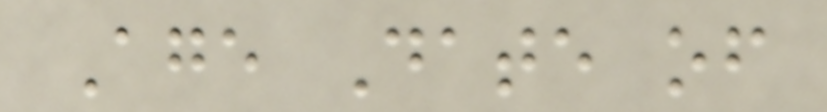Age Date of
